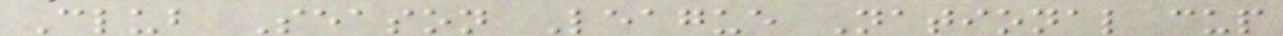Club Season League National cup
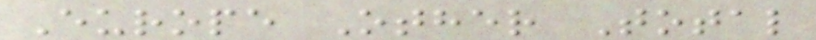Europe Other Total
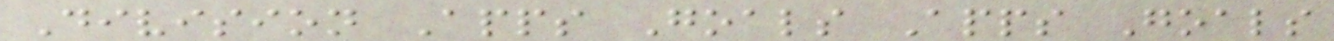Division Apps Goals Apps Goals
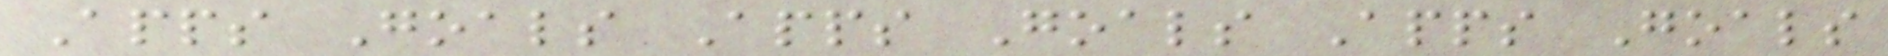Apps Goals Apps Goals Apps Goals
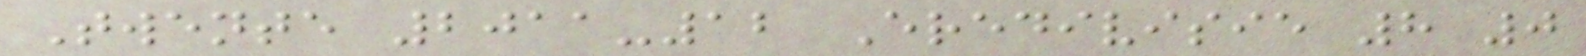Twente 2011-12 Eredivisie 8 0
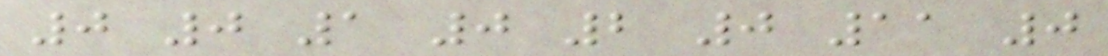0 0 1 0 2 0 11 0
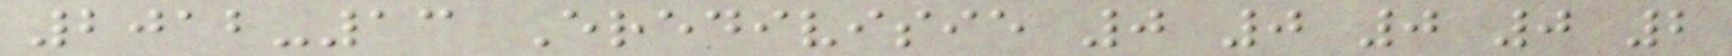2012-13 Eredivisie 0 0 0 0 2
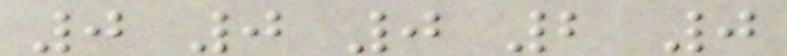0 0 0 2 0
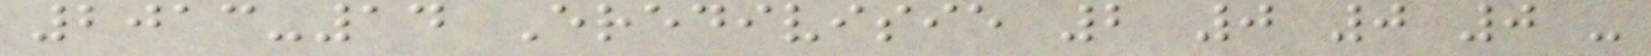2013-14 Eredivisie 2 0 0 0 -
